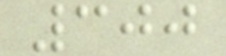300
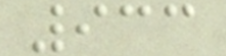933
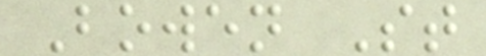Bowen St
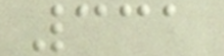331
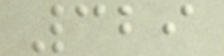329
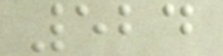524
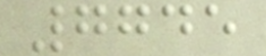7745
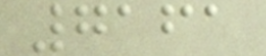7161
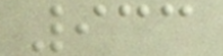933
